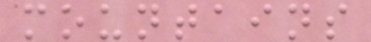mountains
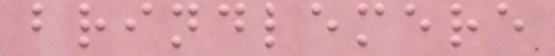brindlemere
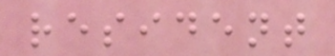resident
